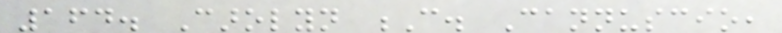164. Carolyn C. Cannuscio,
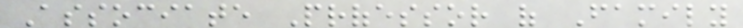Associate Professor of Family
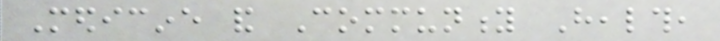Medicine and Community Health,
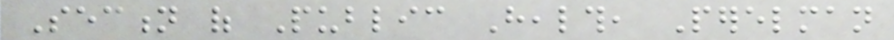Section of Public Health, Perelman
